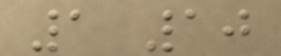1 10
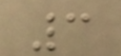3
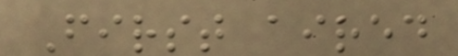First aired
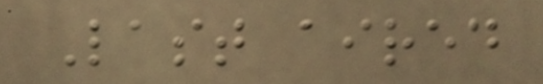Last aired
